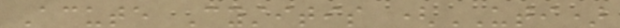Acute Cystitis (UTI)
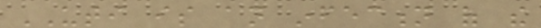UTI is an infection of the
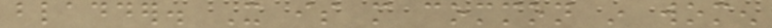bladder. It is more common in women
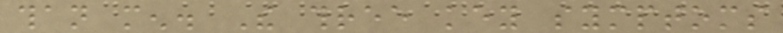than men. The three key symptoms
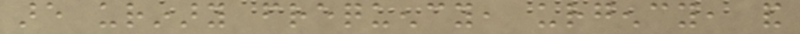are urinary frequency, urgency, and
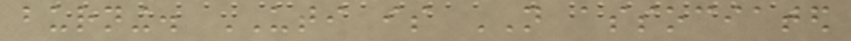burning. UTI is NOT associated
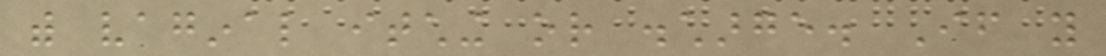with vaginal itching or discharge. If you
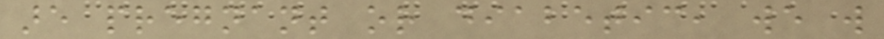are pregnant or diabetic, we will
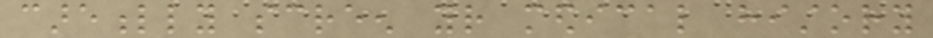carefully screen your medical history
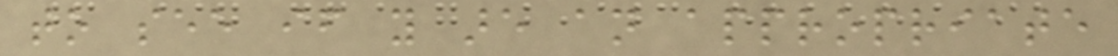to see if you are an appropriate
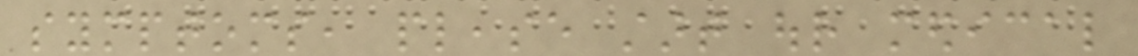symptoms, please start our medical
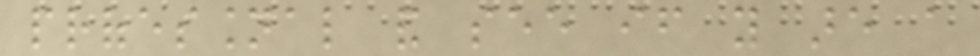professional and see if you are a
